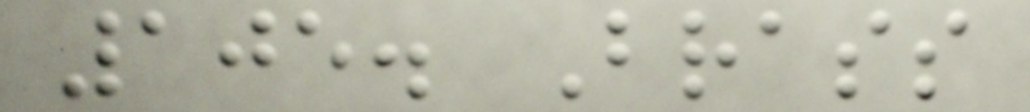105. Brass
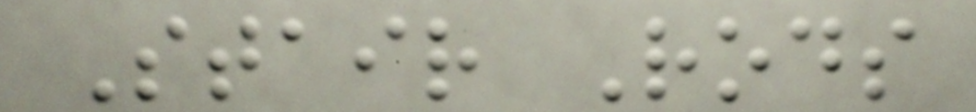Stair Rods
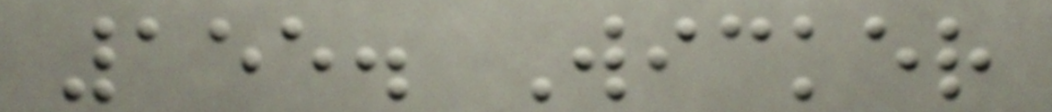155. Wicker
